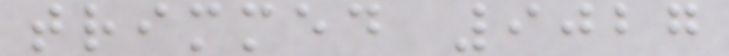trimmed 9027
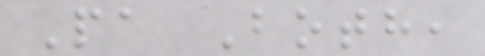Pa Both,
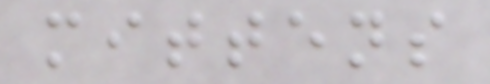mittens
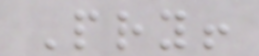Pry!
